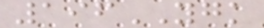196YGK
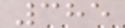385
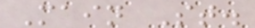Main St.
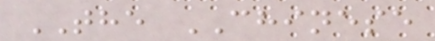THE CHINESE
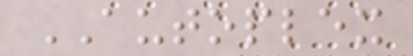AUTOPLEX
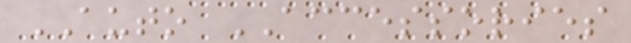AUTO ACCESSORIES
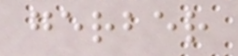gerber
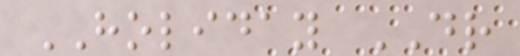HOLIDAY DR
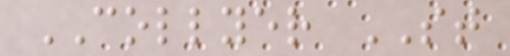COLLYER ST
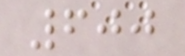600
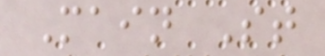Main St
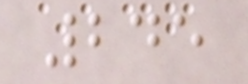245
